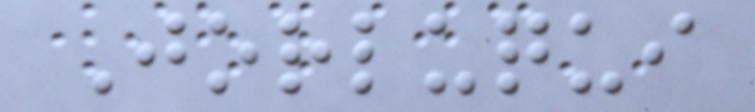Jorluqui
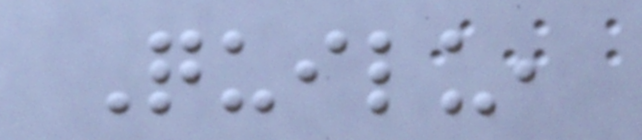Quilu,
